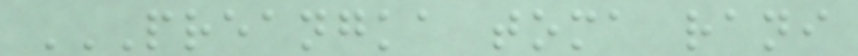PREANGKA TOMA RANI
